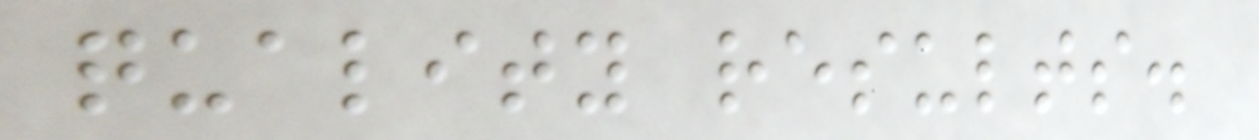quality results.
